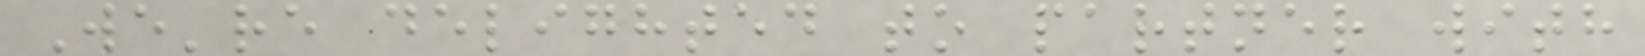We're delighted to partner with
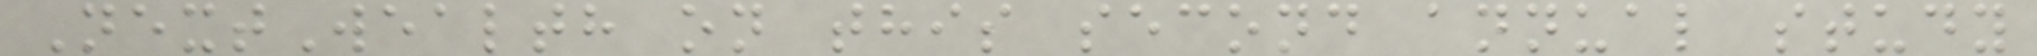NextWealth on this second annual study
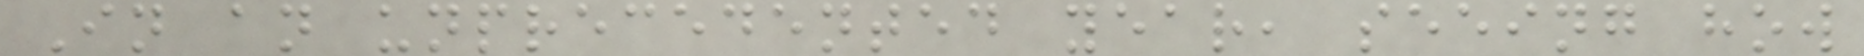In an unprecedented year, seeing how
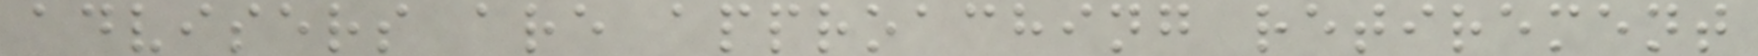advisers are approaching retirement
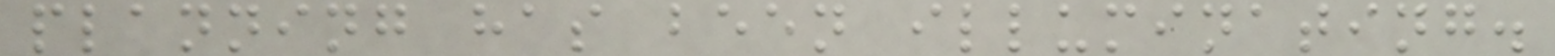planning has been illuminating.
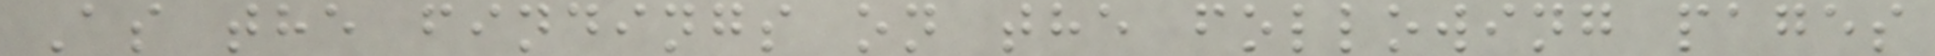As the findings on the following pages
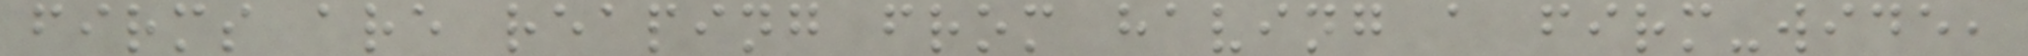firms are reaping from having a firm-wide,
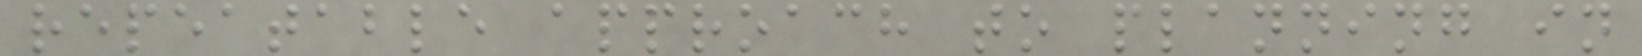repeatable approach to planning in
